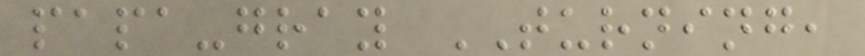papa-gray TURNING,
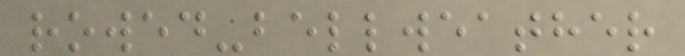rowed-bellweather
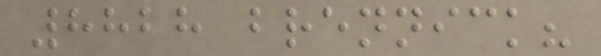8828 brennick?
